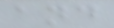and
